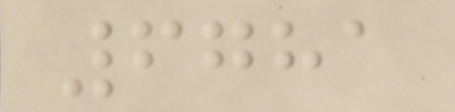6781
